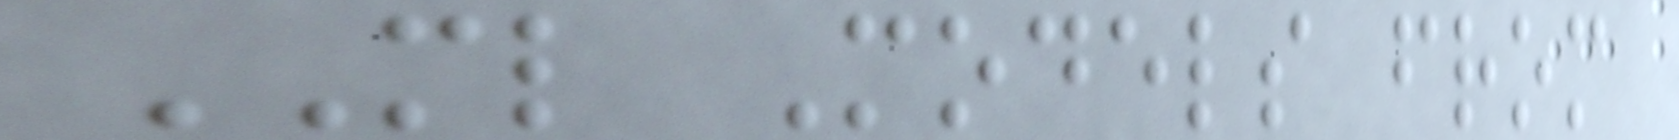ML Models from
